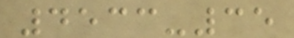4533-35
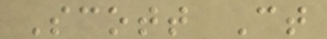Scott Ct
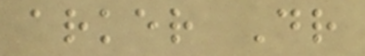arker Dr
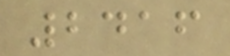2416
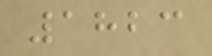1823
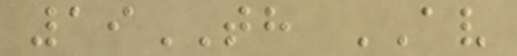19TH AV
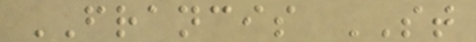FRANCIS ST
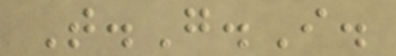T.G.I.
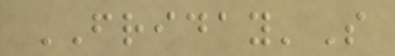FRIDAY'S
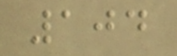104
